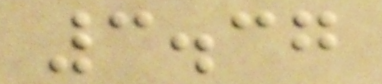3.37
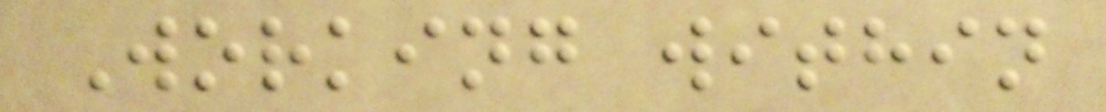Working within
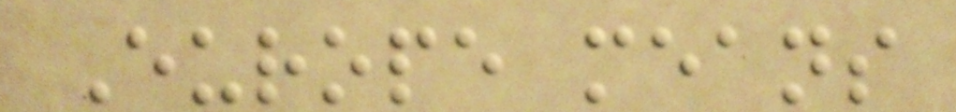Europe means
